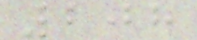208
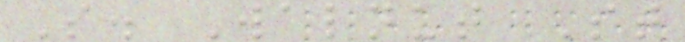S. Walnut St
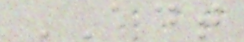ADT
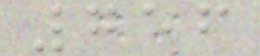756
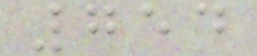754
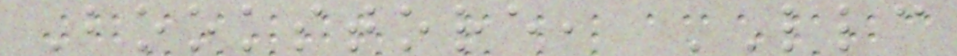Bookstore, LLC
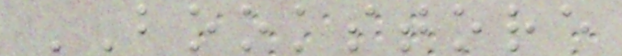BOOKSTORE
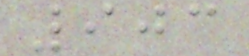903
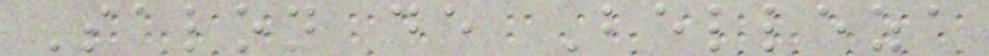Salon de Belleza
